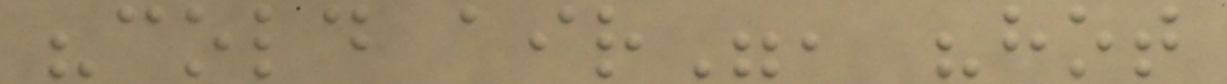"cold air", "hot
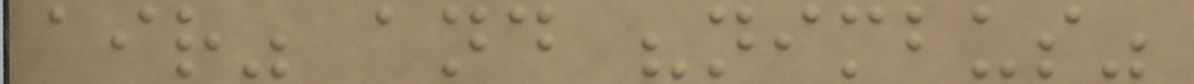air" and "nimbus"
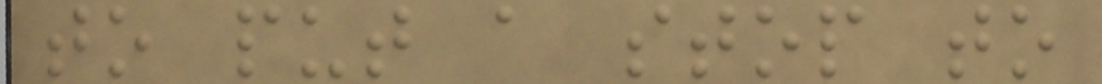to put a stop to
